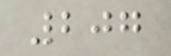207
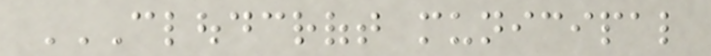CLOUDCROFT MUNICIPAL
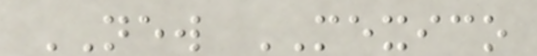NEW MEXICO
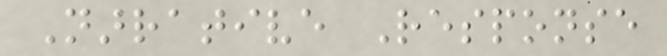Narrative Response
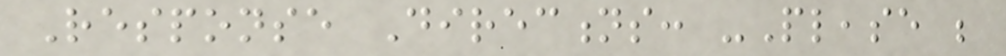Response Directions: -Please be
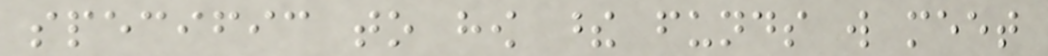specific to how these funds will meet
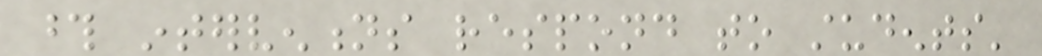those interventions respond to students'
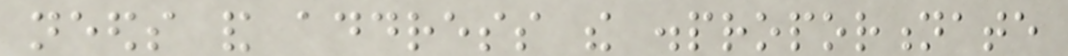needs and address the disproportionate
